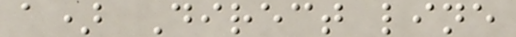a) Direct line
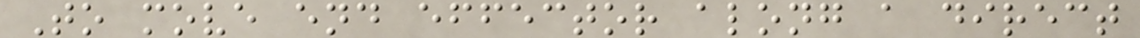To move end effector along a direct
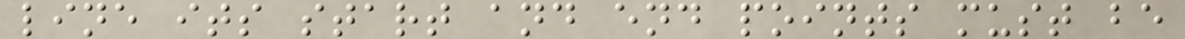line its start and end points must be
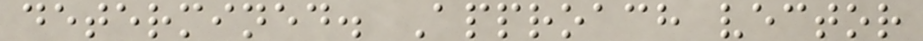determined. Approach vector
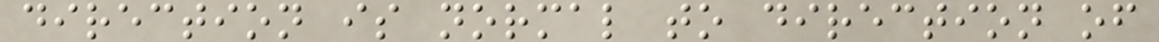direction is normal to direction of
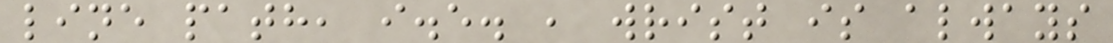line path, i.e. , wrist is always
